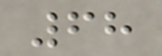68
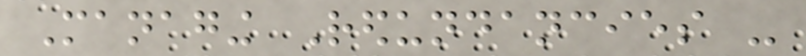Managing Redundancies -
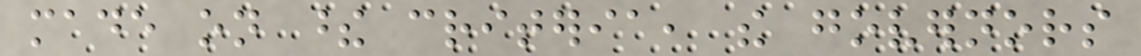made on these criteria, the governors
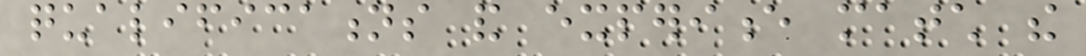qualifications and experience match the
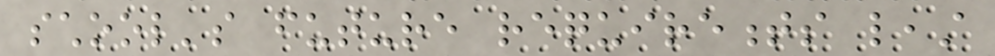school's future requirements least
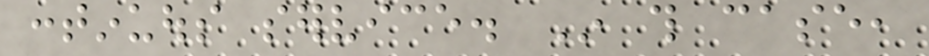continuous service. In this case,
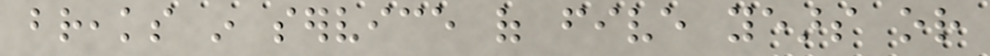breaks in service of five years or
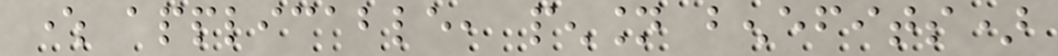where applicable, pension benefits)
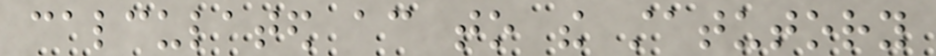calculated according to the statutory
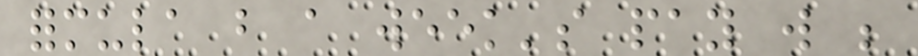formula but a week's pay will be
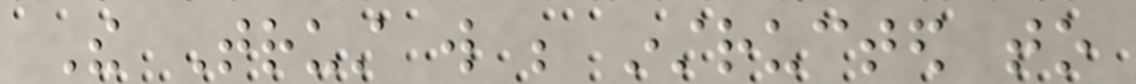The Trust will be instructed to
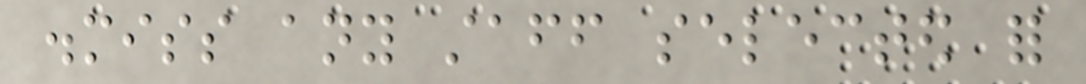dismiss any staff selected for
